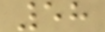58
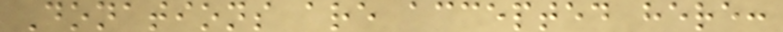Donations are accepted here:
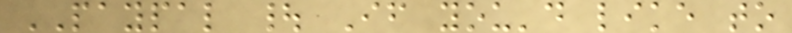PAYPAL | If you'd like to
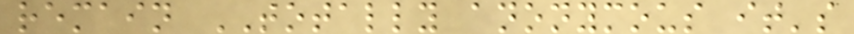remain TOTALLY anonymous it's
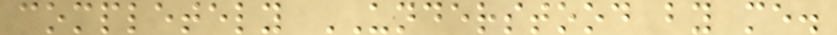completely UNDERSTOOD by me.
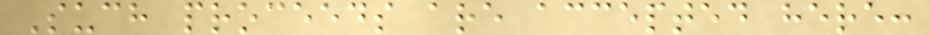Such proceeds are accepted here:
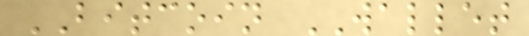BITCOIN WALLET
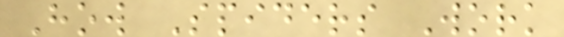How Spiders Work
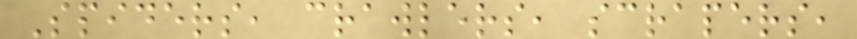Spiders, crawlers, scrapers,
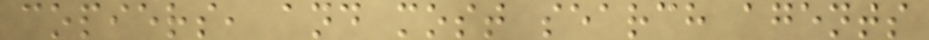copiers, and most search agents
